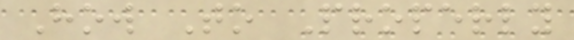How To Properly
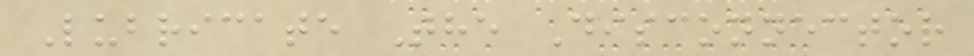Lubricate The Disconnector
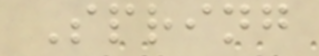Spring
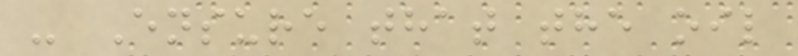- Ensure that the oil
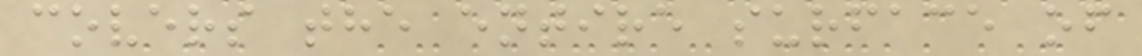covers the entire surface of
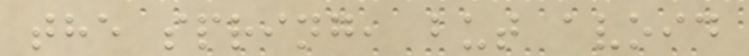the spring, but avoid
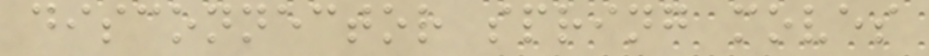disconnector spring moves
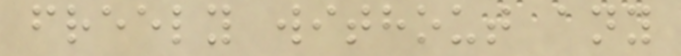freely without any
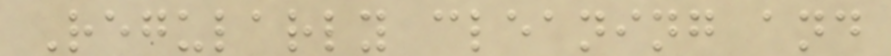Regularly cleaning and
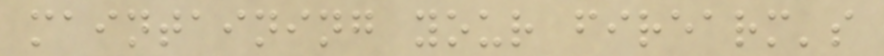maintaining your firearm's
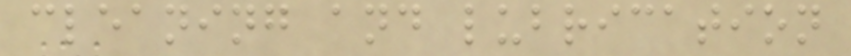cleaning and lubrication
